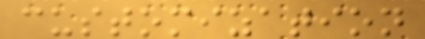customization
